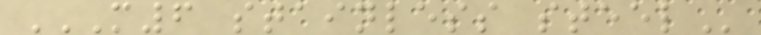M6 STAINLESS STEEL
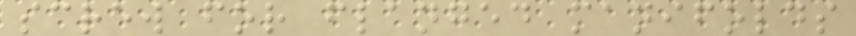screw for flanged manifolds
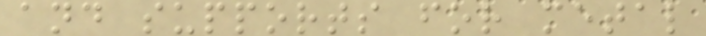and supports for metal
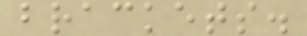brackets.
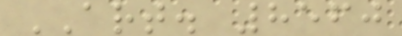ART. 8560
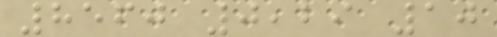8560 0,29 10
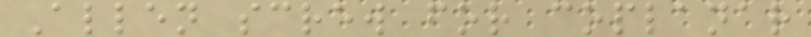Allen screw for coplanar
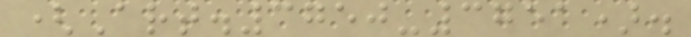(Art.3750-3751).
